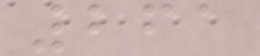261
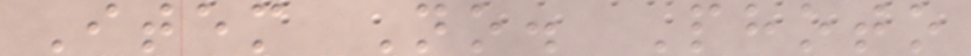Item No. Photo
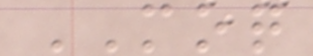MOQ
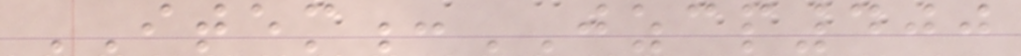ITEM:JZCP400
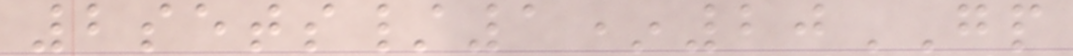2sets/1*20GP
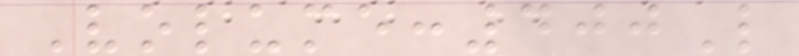Volume:400L
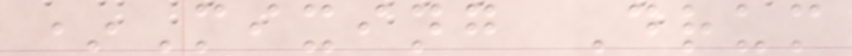*Mixing Drum
